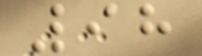98
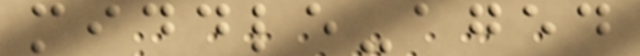middle-aged
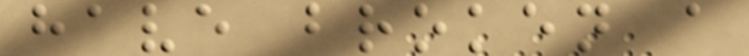have broken a
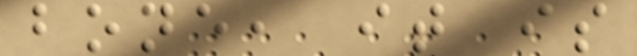bone, it is
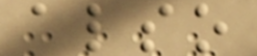also
